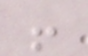!
